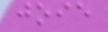joie
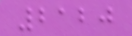2120
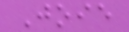Joie
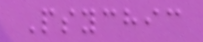Psychic
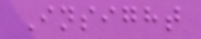Insight
